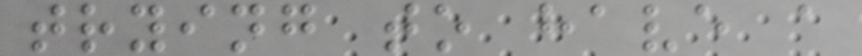trying to have a
